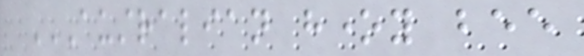AUSTRALIAN HONEY BEE
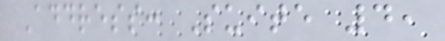Address: Suite 4,
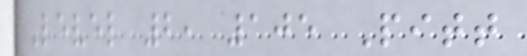Level 2, 105 Pitt
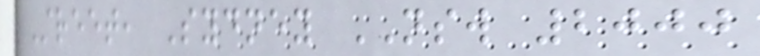Street, Sydney NSW 2000
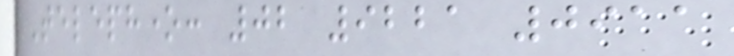Telephone: 02 9221 0911
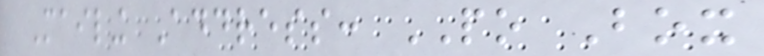Mailing Address: PO Box
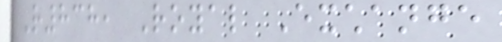R838, Royal Exchange
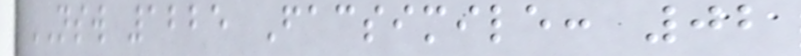NSW 1225 Facsimile: 02
